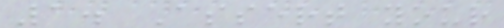1. Assert your
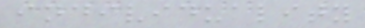individuality
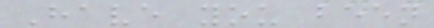Have you been
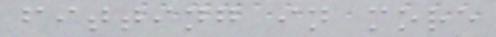fitting in more
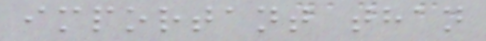important than
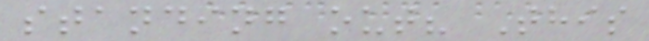standing out? This
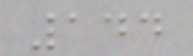144
